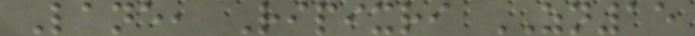Lane, Ripixri ZN15
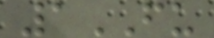1FU
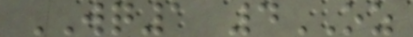WQ1 4OZ
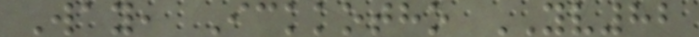Way, Ickkotho YV82
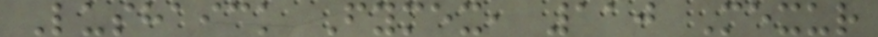Lushaick Fymex, 110 Mexur
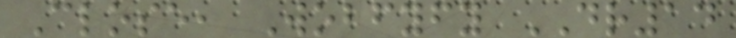Close, Wobfyfy DR14
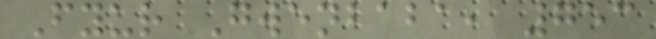Fyur Gwenbaba, 753
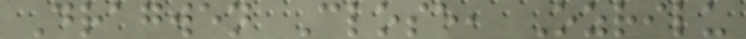Dragwen Close, Ozrilu
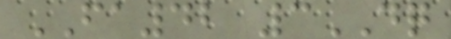FA42 3DQ
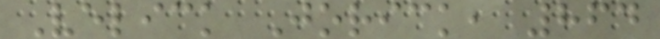Velick Jorick, 864
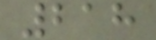218
